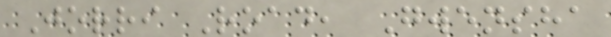Jorri Road, Gwensha
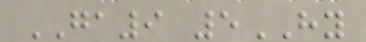GA9 5HY
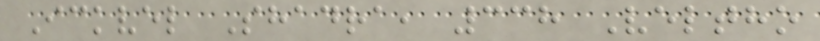Ickvel Shadra, 338 Veltho
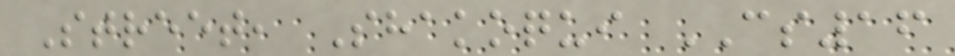Street, Shakoqui CS16
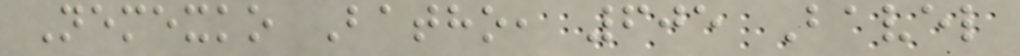Nemexko Batho, 605 Bavel
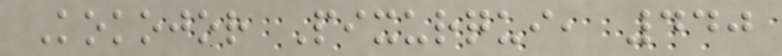Kokojor Pixurqui, 440
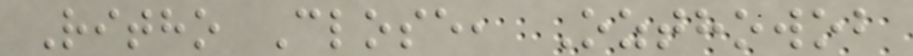Ritho Close, Ozthowob
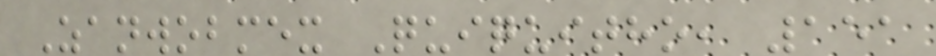Zanwobmex Quiquitho, 151
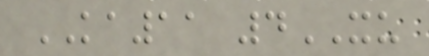KA11 4XU
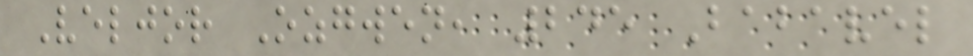Veljor Ozgwen, 245 Babavel
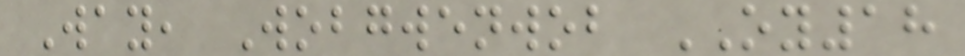Way, Wobgwenwob OY18
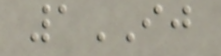1IJ
